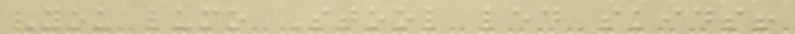You lumo Stool led skids!
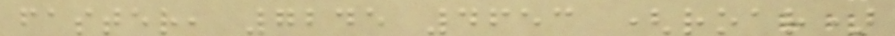faster, 7245 4653 (roar)
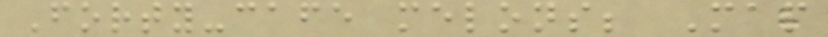Forty-cafe melons; Map
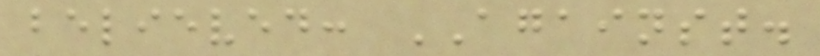believed: AGAINST.
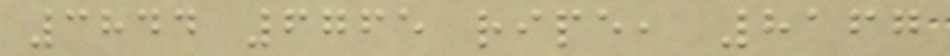3844 6765 ripe, 8167
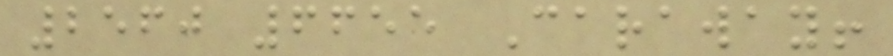2560 6655 Caraway!
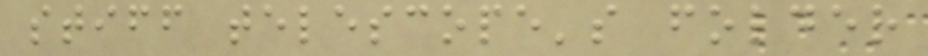stiff telescope's folder
